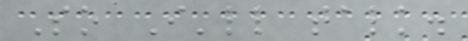So I'll talk.
